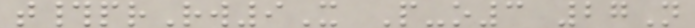t#prRw9X P-o3 27N
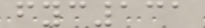fyc131
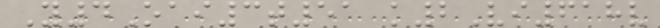Y4Oai3t51 k2Vi618v
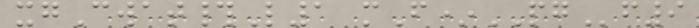xgCwat#L1 mF*PGf9
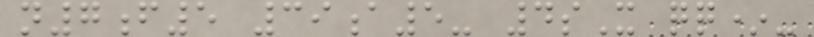n7f5 39a5- 4sX qq*-
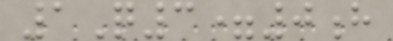1Q3=0h
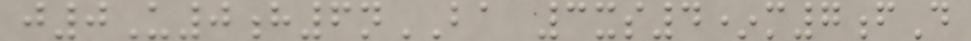j0U0h6nBA 3xs4*m7fD
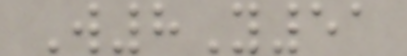W8Y51
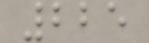225
